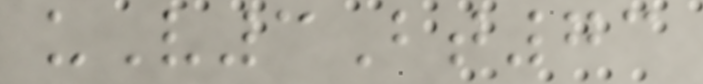uV3Bt73
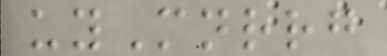uyMnrrg
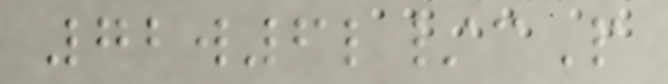72w6l/cP
